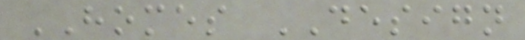HOMES DESIGN
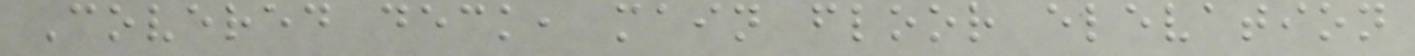Covered deck, main floor elevation
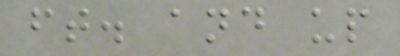ft. and up
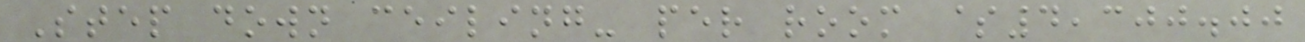Step down ceiling- per room $4,300.00
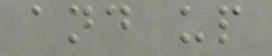and up
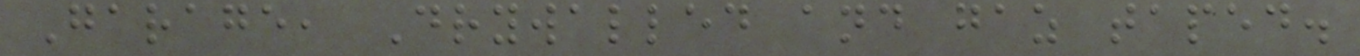Garage, Drywalled and gaz taped.
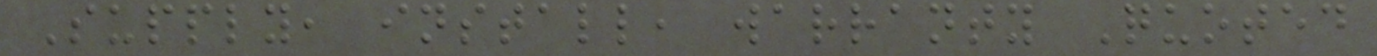Supply, install, warranty Quoted
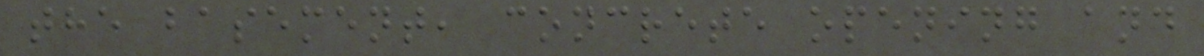the basement, concrete opening and
